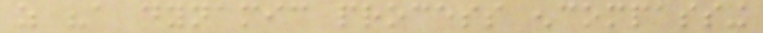as "a dynamic process encompassing
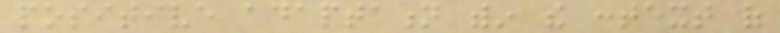positive adaptation within the context of
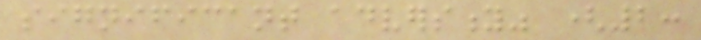significant adversity" (2:
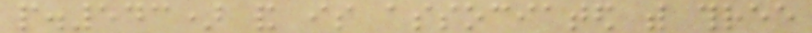p.543) and is associated with three
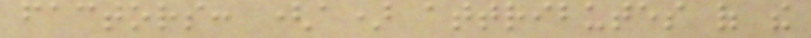factors: (a) attributes of the
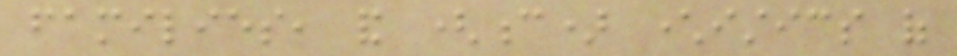families, and (c) characteristics of
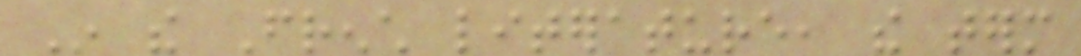In the French literature, the term
